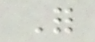For
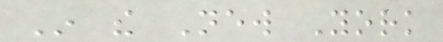In the New York
